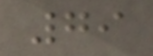79
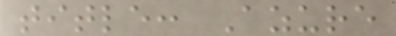title: Azure
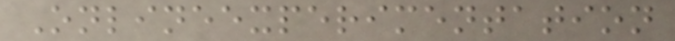Onlineexperimentation
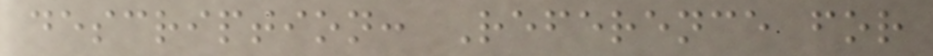description: Reference for
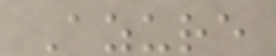Azure
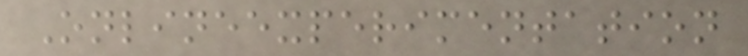Onlineexperimentation
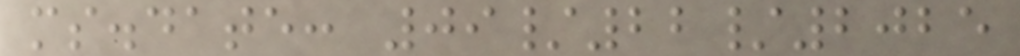ms.date: 09/22/2025
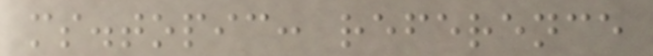ms.topic: reference
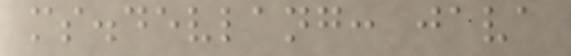ms.devlang: java
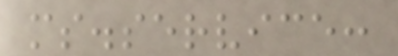ms.service:
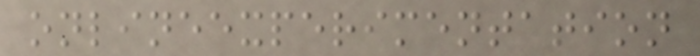onlineexperimentation
